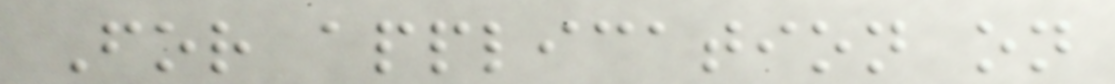For application on
